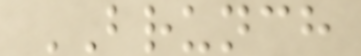BRUNCH
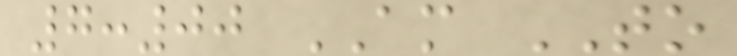7:00 AM TO
